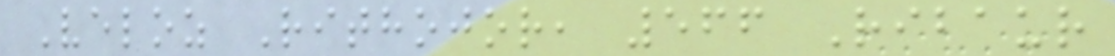Veloz Rithojor, 566 Ribaur
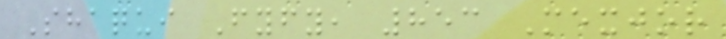Shaqui Fyfy, 853 Mexjor
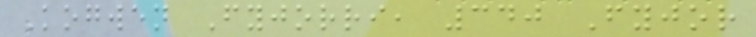Kogwen Fyjorri, 340 Fyjor
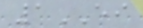1EI
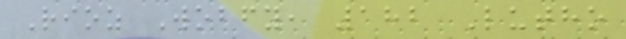Rioz Wobfy, 182 Lutho
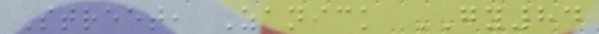Street, Zanick GY84
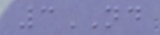3ND
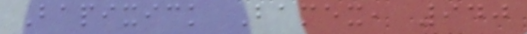Bapixick Bamex, 940
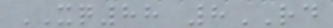XQ88 8RD
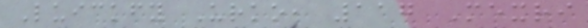Luickfy Urko, 117 Mexri
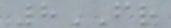8FR
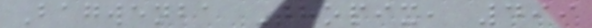Bagwenba Thopix, 499
